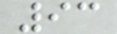93
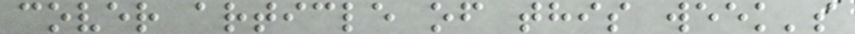cover article of this week's
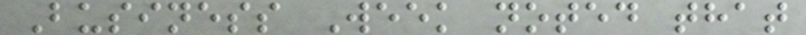Business Week noted that
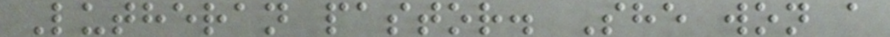Lutheran pastor. She won a
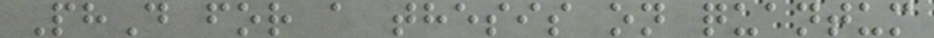PhD for a thesis on quantum
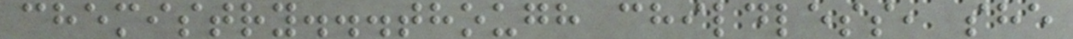chemistry...though childless, she
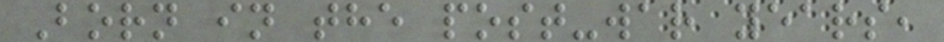Born in the post-war years,
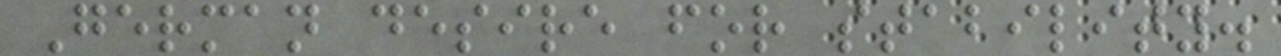German desire for stability.
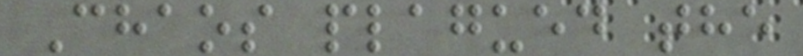Chaos plagued the
